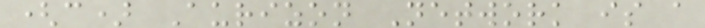(c) Aurizon Network is a
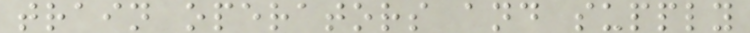train operators and supply
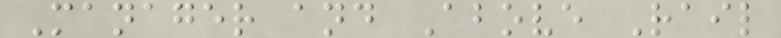Manager and Above Rail
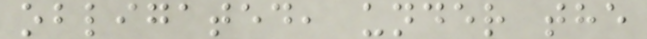obligated, under the
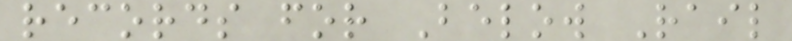records for Below Rail
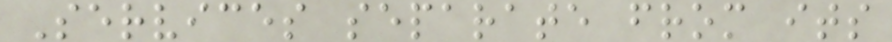Services separate from its
